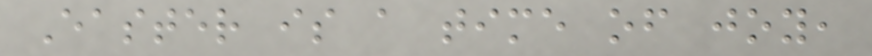Easter is a time of joy,
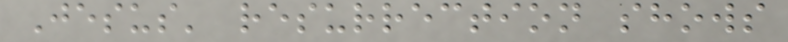Jesus' resurrection shows
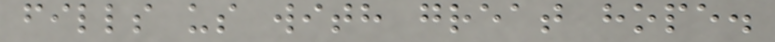fills us with great hope.
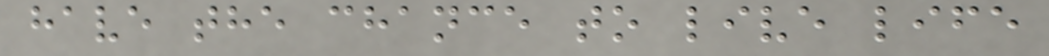have the chance to live life
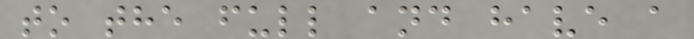to the full and have a
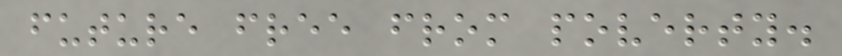future free from poverty.
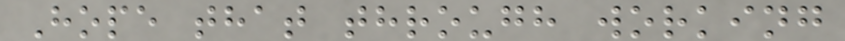Hope that through working
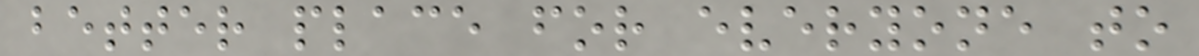better place for everyone to
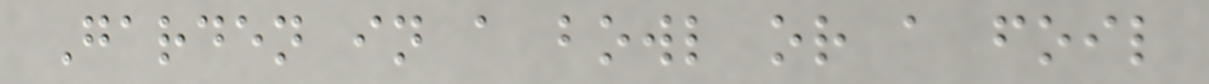Garden in a bowl or a foil
